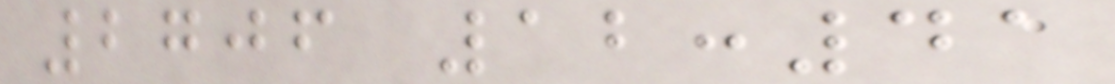2706 12:41
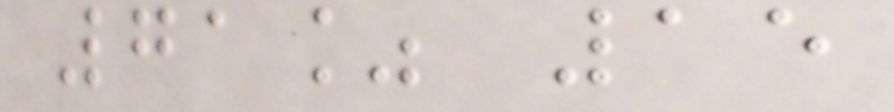71% 15
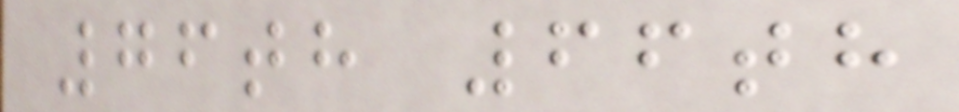76th 66th
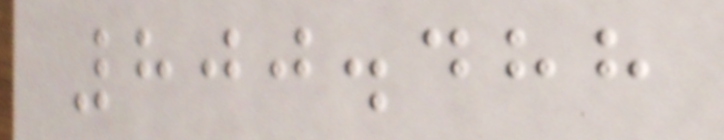800.488
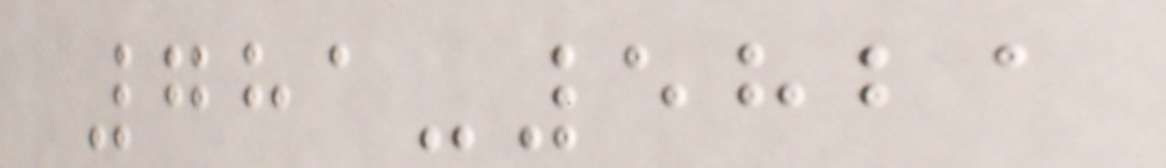781-5821
